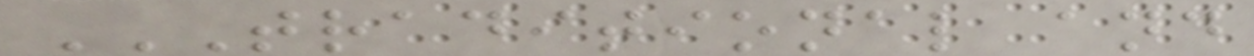TRADITIONAL AND
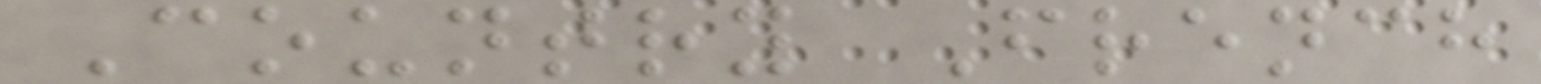Country French
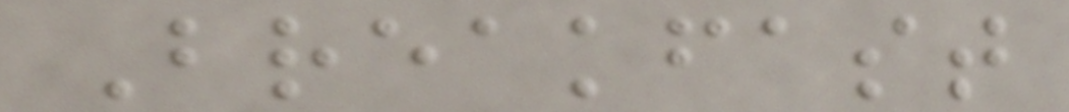Breakfast
